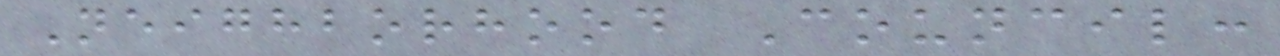Neighborhood Council:
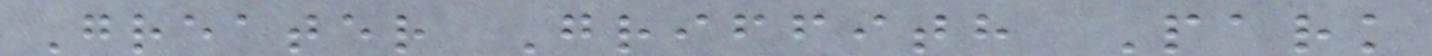Greater Griffith Park
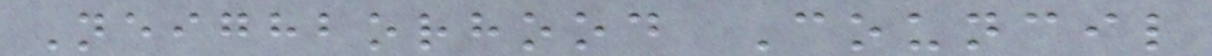Neighborhood Council
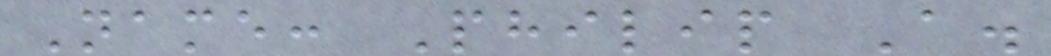Name: Philip A.
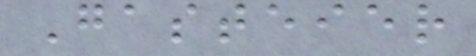Gasteier
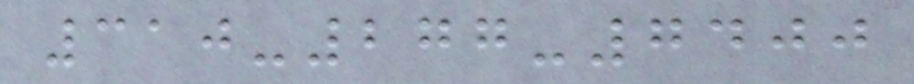310-277-7400
